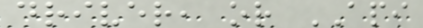driver, or API
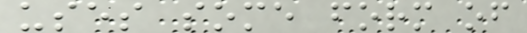uses some form of
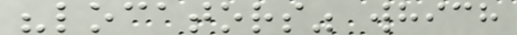"locators" which
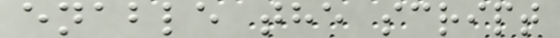enable the script
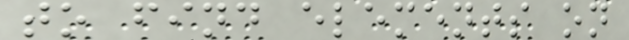to find elements on
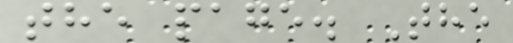the page. The
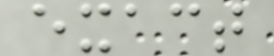exact
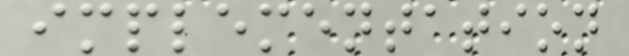implementation
